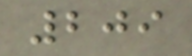209
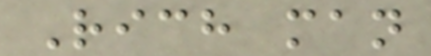Rich man
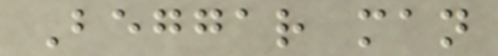Beggar man
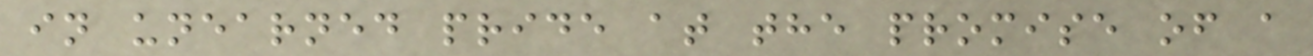in unearned pride at the promise of a
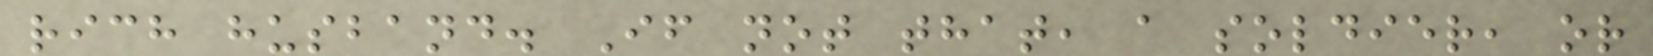rich husband. If not that, a soldier, or
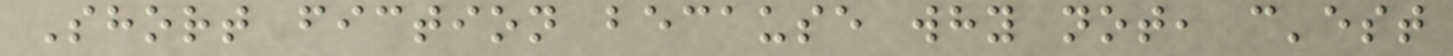Short fiction because why not, c'est
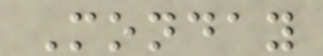Monday
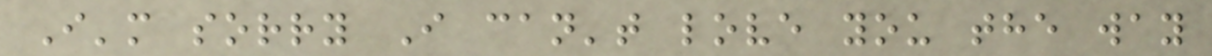I'm sorry I can't love you the way
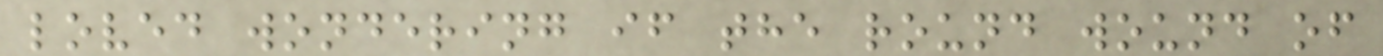loved wondering if the round wound of
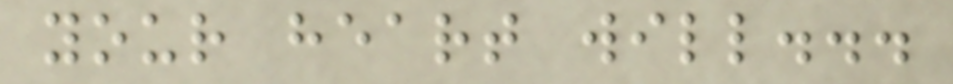your heart will...
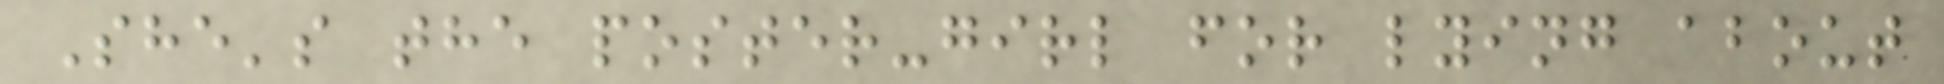She's the poster-girl for lying about
